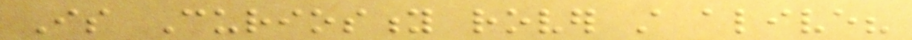Is Curiosity rover still alive?
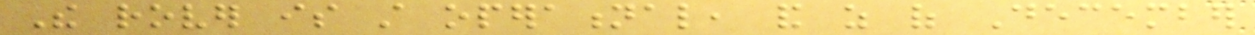The rover is still operational, and as of December
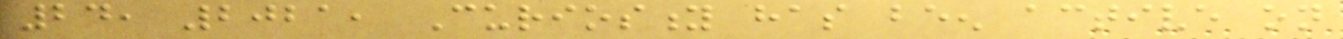24, 2021, Curiosity has been active on
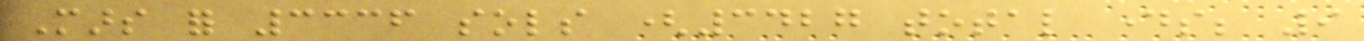Mars for 3336 sols (3427 total days; 9
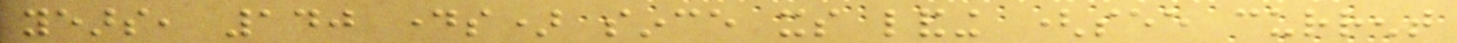years, 140 days) since its landing (see current
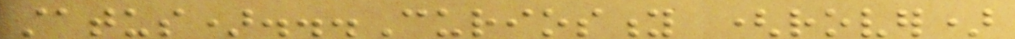status)...Curiosity (rover)
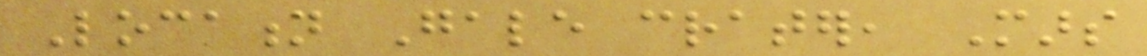Location Gale crater, Mars
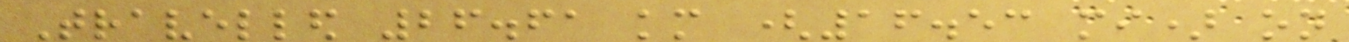Travelled 26.61 km (16.53 mi) on
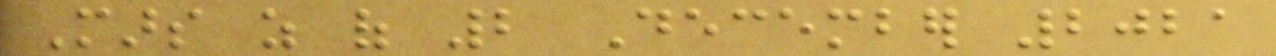Mars as of 2 December 2021
